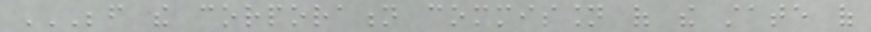BEFORE THE CORPORATION COMMISSION OF THE STATE OF
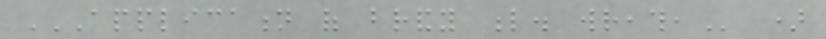APPLICATION OF BRANDY L. WREATH, )
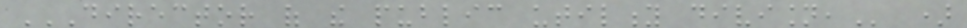DIRECTOR OF THE PUBLIC UTILITY DIVISION, )
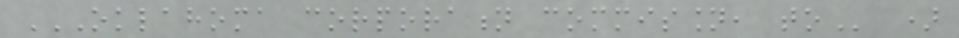OKLAHOMA CORPORATION COMMISSION, TO )
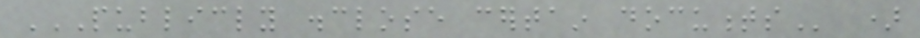PUBLICLY DISCLOSE CERTAIN DOCUMENTS )
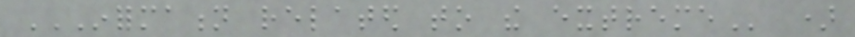INFORMATION RELATED TO THE EXTREME )
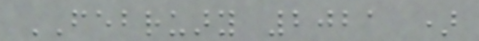FEBRUARY 2021 )
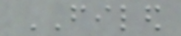FILED
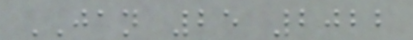JAN 25 2022
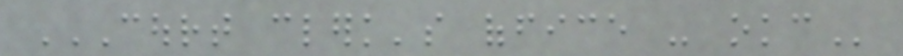COURT CLERK'S OFFICE - OKC
